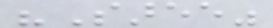"Saree"
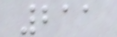211
